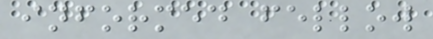informed fellow
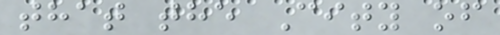that the City of
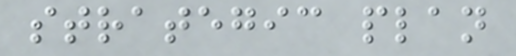strategic plan
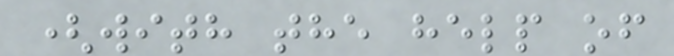(with the help of
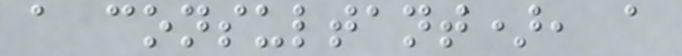a consultant), a
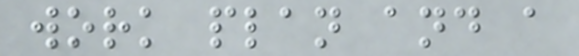work plan and a
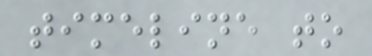timeline to
